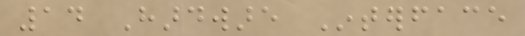14 Hardware Interface
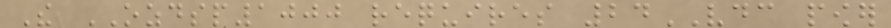The OZDSP1000 requires 24VDC power
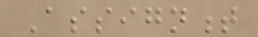Assignment
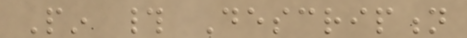Pin # Description
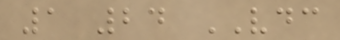1 24 VDC
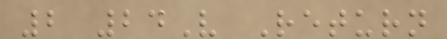2 24V Return
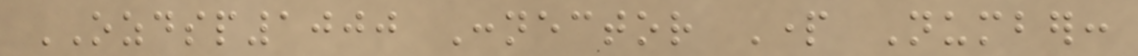OZDSP1000 Connector Part Number:
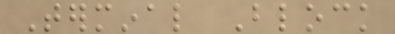Terminal Block
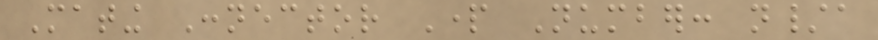Mating Connector Part Number: n/a
